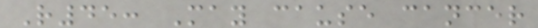R45: May cause cancer
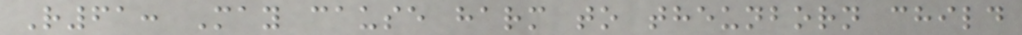R61: May cause harm to theunborn child
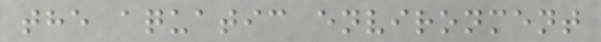the aquatic environment
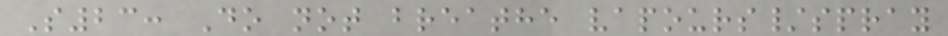S23: Do not breathe vapours/spray
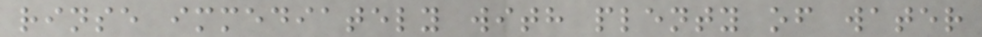rinse immediately with plenty of water
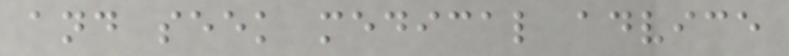and seek medical advice
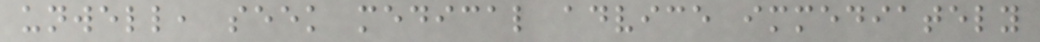unwell, seek medical advice immediately
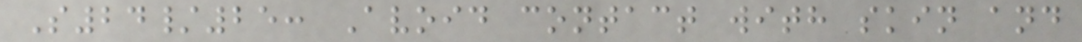S24/25: Avoid contact with skin and
